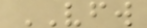VFW
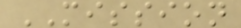MISSION
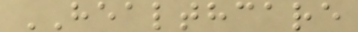HEALTHCARE
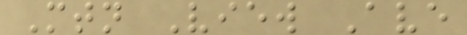Mtn View Ave
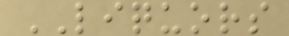LIQUORS
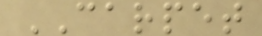CARPET
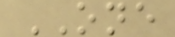ONE
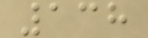138
